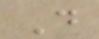D
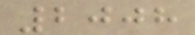2008
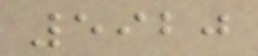5920
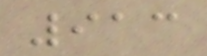913
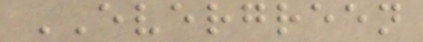EVERGREEN
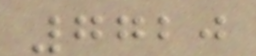7720
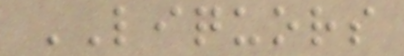LIQUORS
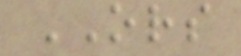ORS
